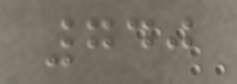740
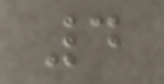4
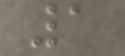1
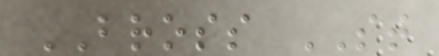BROSS ST
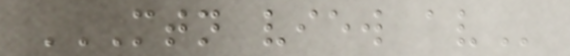MTN VIEW AV
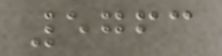5763
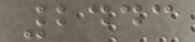2443
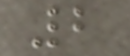2
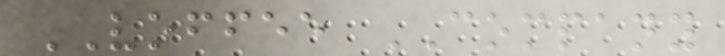VOFFEE COMPANY
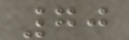70
